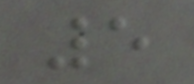5
